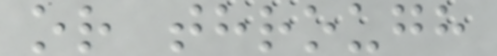or through
